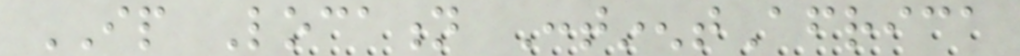IP Location ContinentAfrica
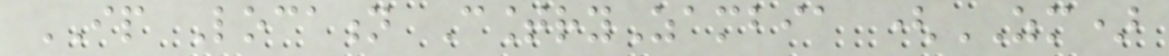IP Location CountryZambia (ZM)
